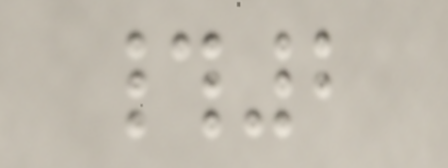#2
